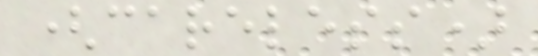(careless)
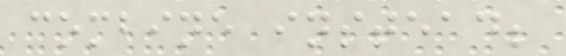combine instead;
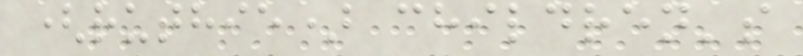(ruthie) children's
